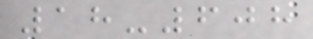18-608
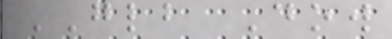GLB Dow
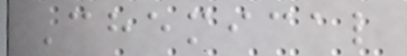Chemical
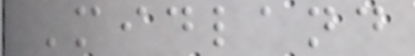Midland
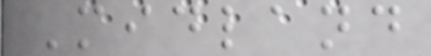Midland
